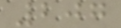207
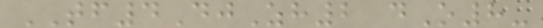TF4DjZh2 dO8-
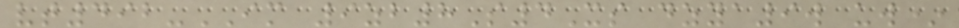vt492-IM 9zb8S4Xs dzya9w uw*
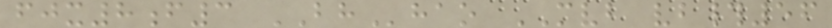fjx8f3 BHhao MVB vb#56
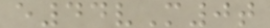e44vM0t
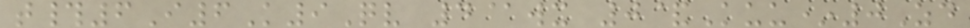t#6I6K9Qv 4@wx 0&Kuu*0Zd
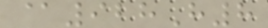@928H8
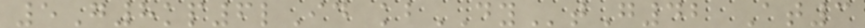5G8kp6lId kbDYtG42 At3
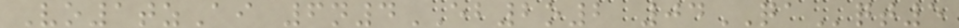Vo1tzAi 6n4EB2o2 04QAqt5
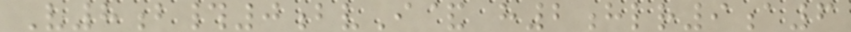V8b#0bvI& h2hlr9a6
